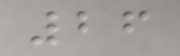26
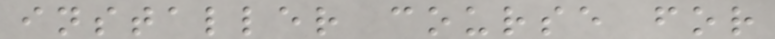installer course for
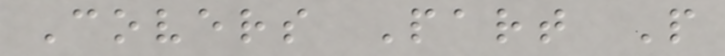Covers Part P
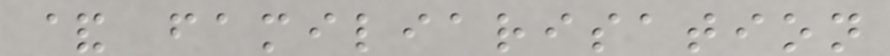& familiarisation
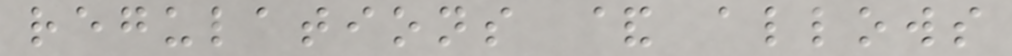regulations & allows
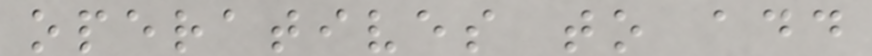operatives to add
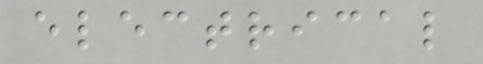electrical
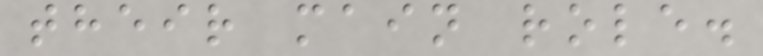their main role.
